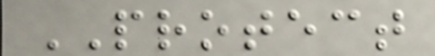PROTECT
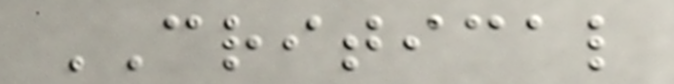CRITICAL
